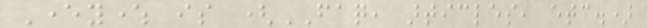Everywhere is (FAQ, articles, etc.)
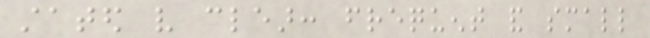stated very clear: frequent and small
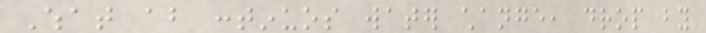What about continuos water change, drop by
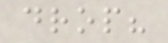drop?
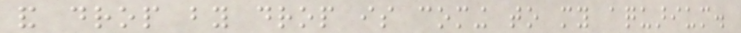and drop by drop is coming to my aquarium.
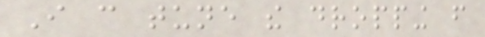I can tune the dropping from
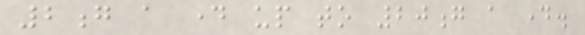2g a day up to 20g a day.
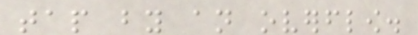tap by an overflow.
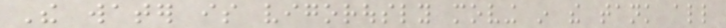The water is vigorously moving in the tank all
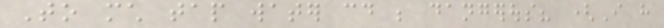To much tap water could be dangerous? (I have
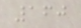160
